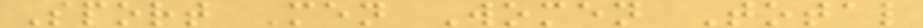Sport Men Women Total
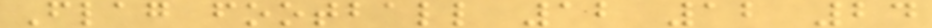Flag football 12 12 24
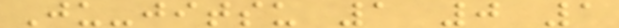Ju-jitsu 1 0 1
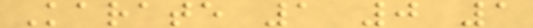Karate 1 0 1
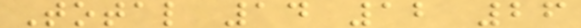Total 14 12 26
